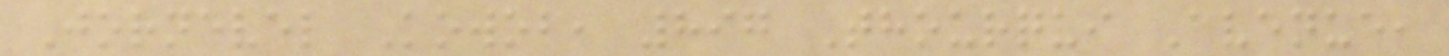Jornevel Kowob, 897 Thourqui Avenue,
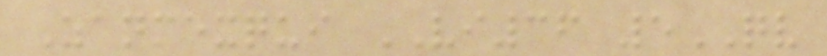Zanmexqui VI36 5QV
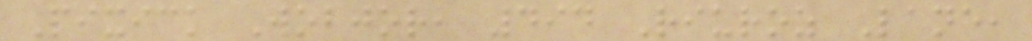Pixick Wobjor, 494 Riuroz Lane,
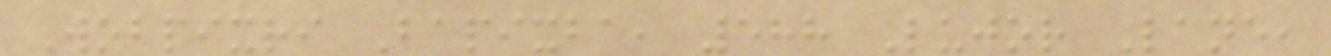Wobpixri Bapixba, 588 Lujor Lane,
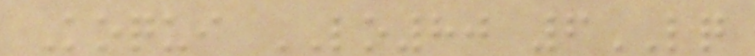Koqui LO80 6LQ
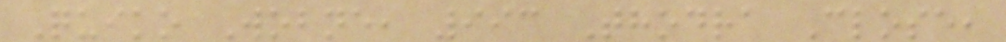Quiko Wobne, 993 Thodra Close,
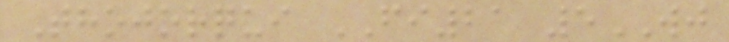Thojorqui FI21 5WJ
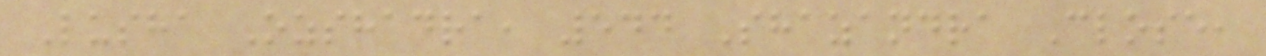Lusha Ozshadra, 544 Shazandra Close,
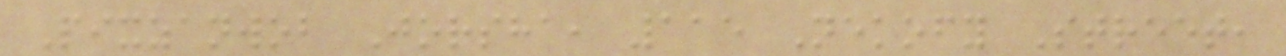Pixzanwob Jorsha, 115 Nekofy Street,
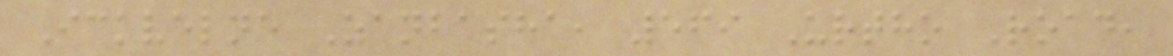Ickvelne Zanbasha, 569 Urtho Road,
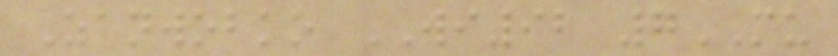Zanwobko WI92 7MU
